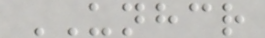UNHCR
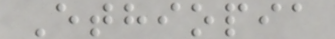Ethiopia
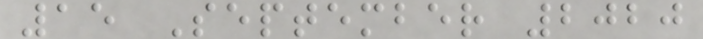15 September 2020
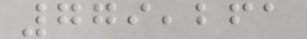779,261
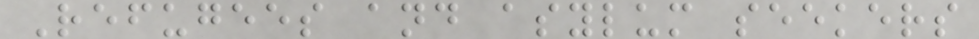Refugees and asylum seekers
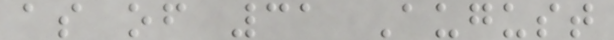as of 31 August
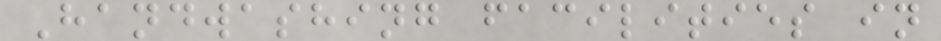Handwashing facilities in
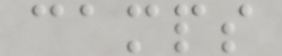camps
